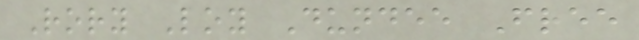Rory Loy Dundee Free
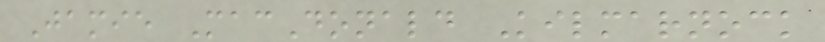Jamie MacDonald Kilmarnock
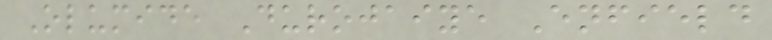Olumide Durojaiye Enfield
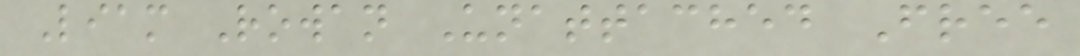Liam Rowan Unattached Free
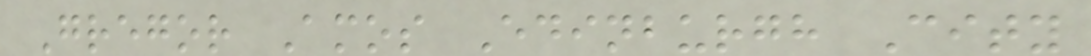Gregor Amos Edinburgh City
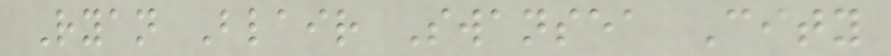Ryan Blair Swansea City
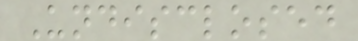Undisclosed
